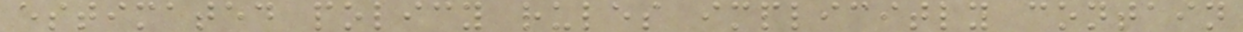estimated policy rules implicitly contain
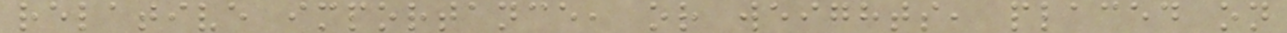relative importance, or weights, placed on
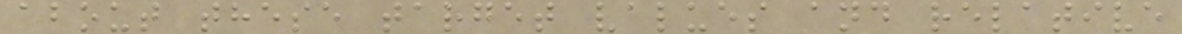about these target values and relative
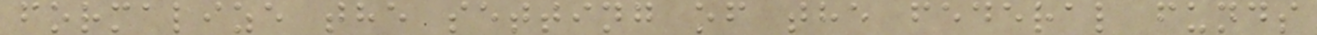formalize the setting of the federal funds
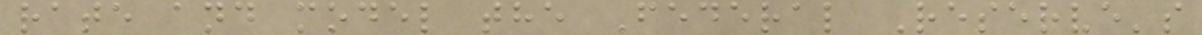rate and model the Federal Reserve's
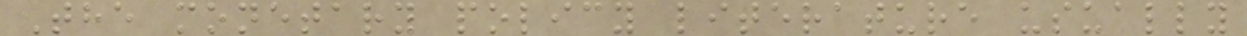The monetary policy literature usually
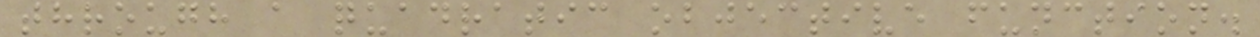through a quadratic objective function.
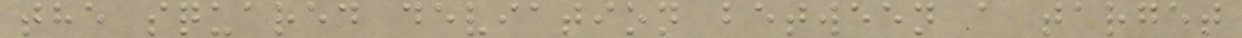the squared deviation between a target
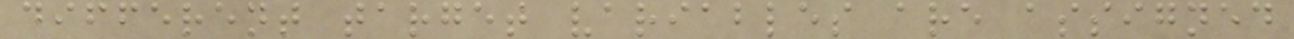different target variables are assigned
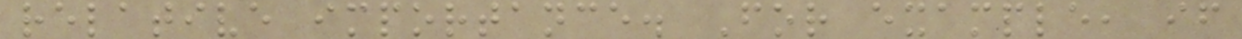relative importance. For example, if
